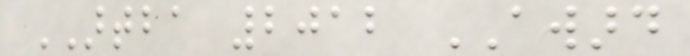ARTBA 2012 AWARD
